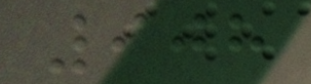908
